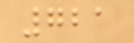721
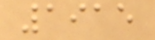1915
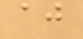aj
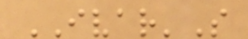IVAR'S
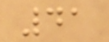41
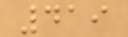419
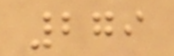279
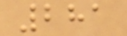281
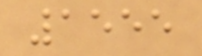1555
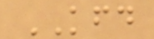KFD
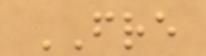FRE
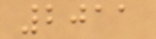2011
